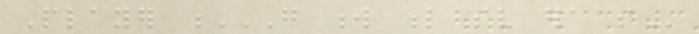Player G W L SV ERA SO
